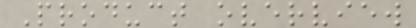Product overview
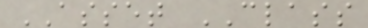ASSET CLASS
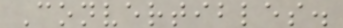Convertibles.
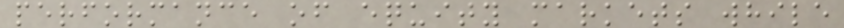performance of equity markets while
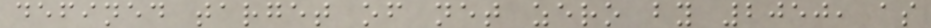defined target of net zero by 2050, as
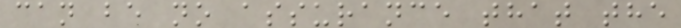can be no assurance that the
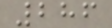286
